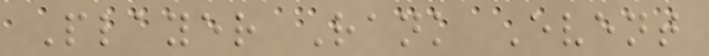Player Rank Event
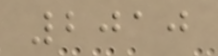2010
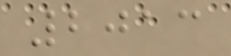2013
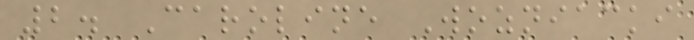2. Caroline Wozniacki
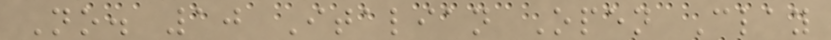No. 10 Italian Open Clay
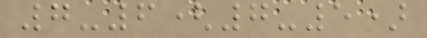7-6(7-5)
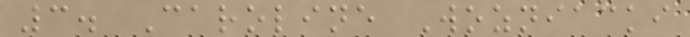3. Caroline Wozniacki
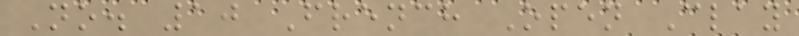No. 10 French Open Clay
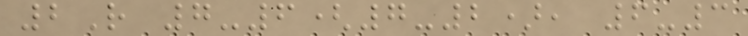2R 7-6(7-2), 6-3
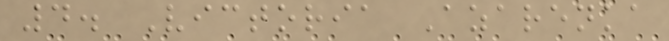4. Victoria Azarenka
